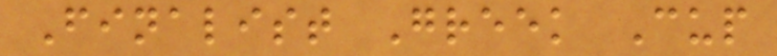Finalist Greek Cup
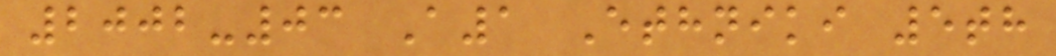2002-03 A1 Ethniki 5th
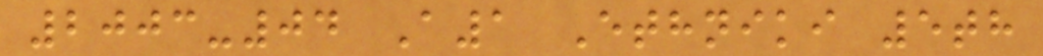2003-04 A1 Ethniki 5th
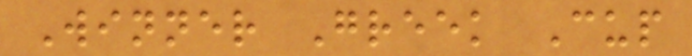Winner Greek Cup
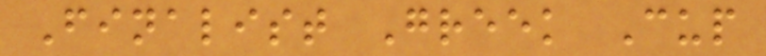Finalist Greek Cup
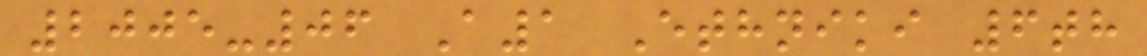2005-06 A1 Ethniki 6th
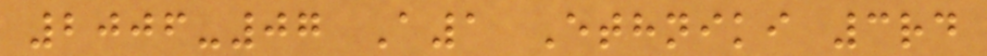2006-07 A1 Ethniki 3rd
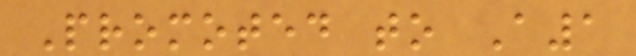Promoted to A1
